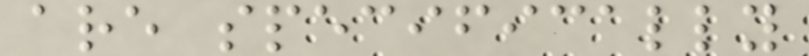are specifically
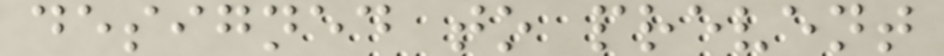designed to prevent
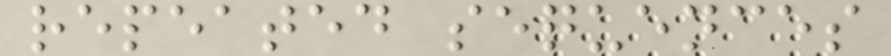repeated sequences
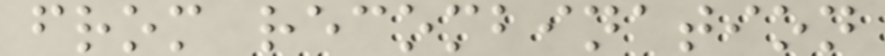from recombination
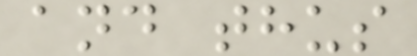and thus
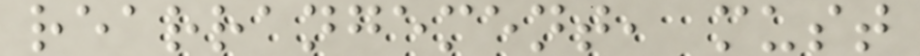rearrangement, must
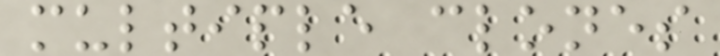multiple clones
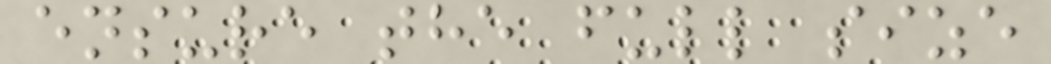ensure the full size
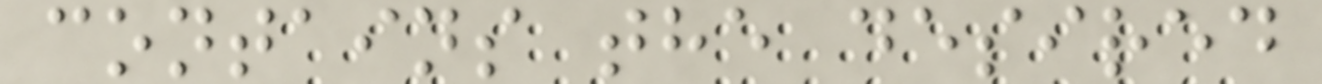contains the desired
